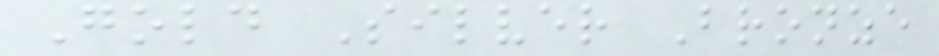Gold Silver Bronze
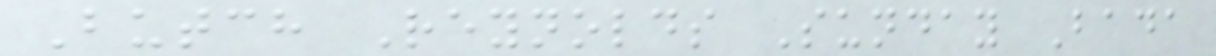Butch Reynolds Sunday Bada
